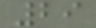29
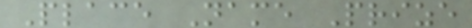Place Name Prize
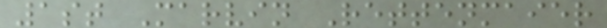1st Marvin Rettenmaier
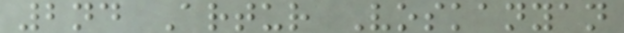2nd Artur Voskanyan
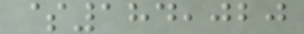$184,020
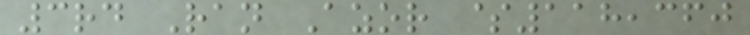3rd Ran Azor $118,360
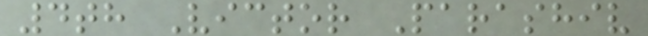4th Victor Parashiv
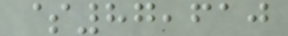$87,610
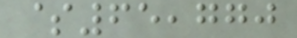$65,770
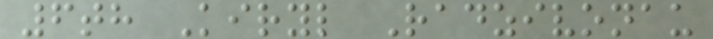6th Kiryl Radzivonau
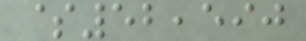$52,590
